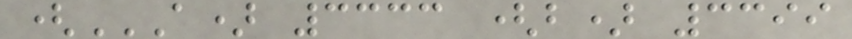(A) 3333 (B) 3399
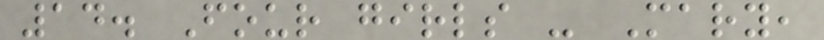14. Four girls - Mary,
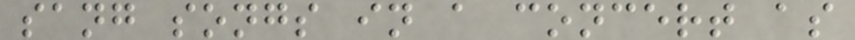sang songs in a concert as
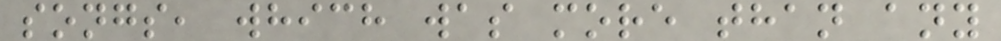songs, which was more than any
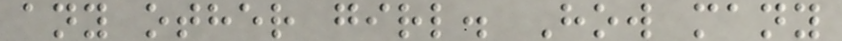any other girl. How many
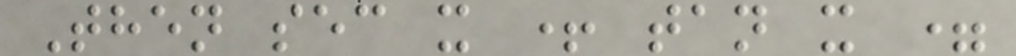Then sec x + tan x =
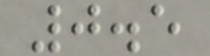0.5
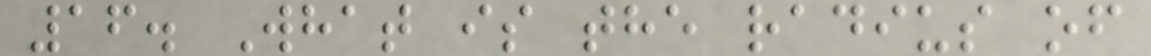16. What is the radius of
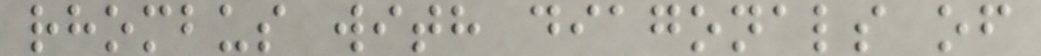rhombus with diagonals of
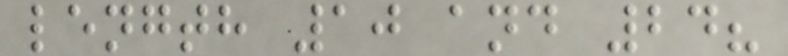length 10 and 24?
